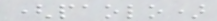(paolo)
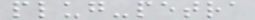plug-petra
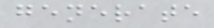generate
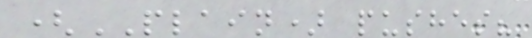(PLAIN) pushes?
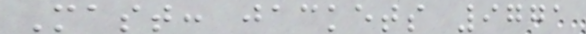Mast: jackets 9771
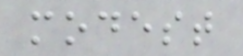modest
